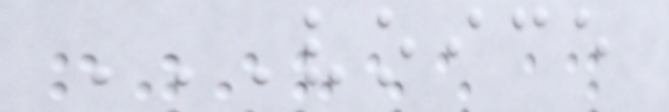VOICE
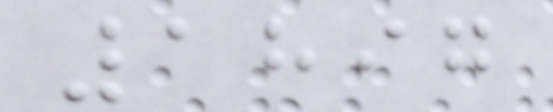1897
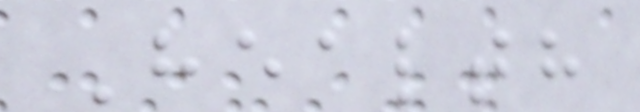Health
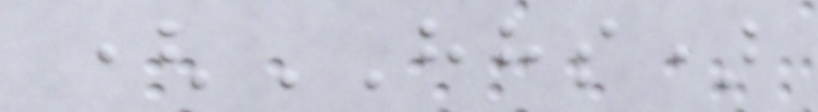(HHS)
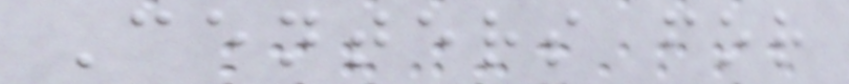Centers for
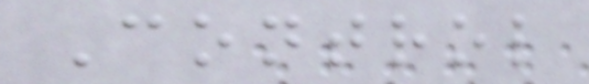Control
